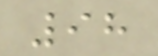98
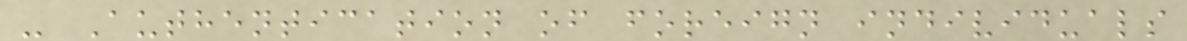- Authentication of foreign individuals
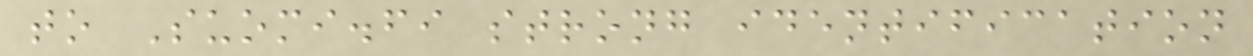to Suomi.fi strong identification
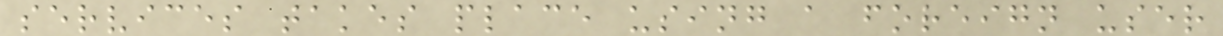services takes place using a foreign user
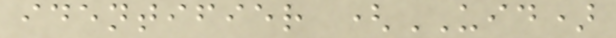identifier (UID)
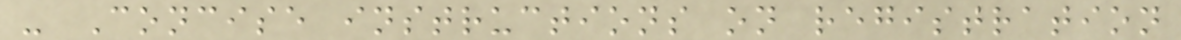- Concise instructions on registration
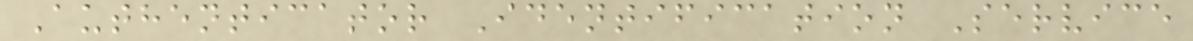Authenticator Identification Service
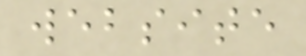website
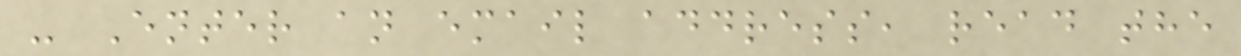- Enter an email address, read the
